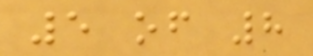5 of 8
